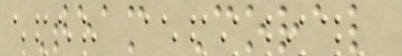Team Coral
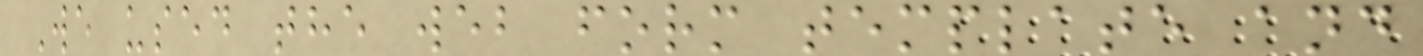We used the web form template and
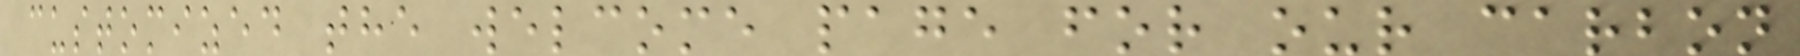customized the welcome page for our carbon
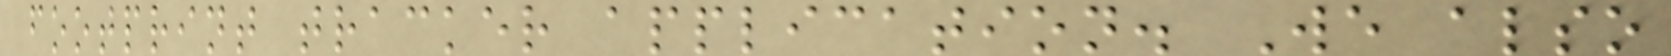footprint tracker application. We also
